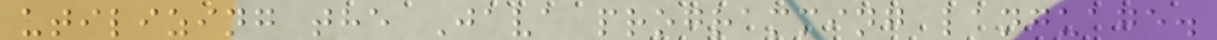utilizing the Java programming language.
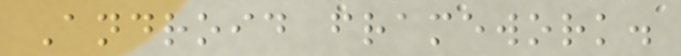Android framework.
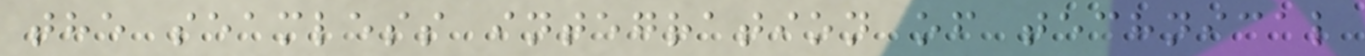the seamless integration of technical
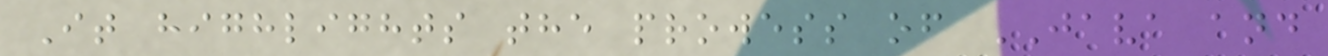It highlights the prowess of JAVA and
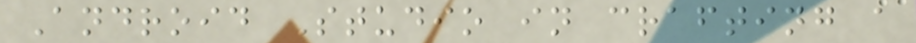Android Studio in crafting a
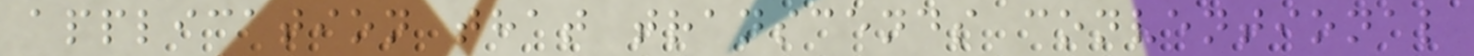application that transcends conventional
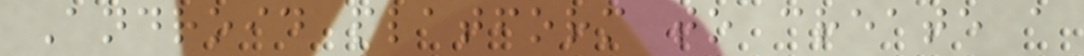Android platform to create a
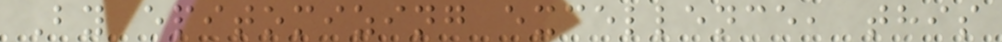By epitomizing excellence, this
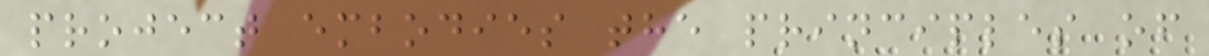project embodies the principles of
